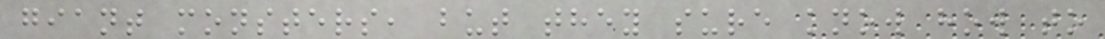giant monsters, but they sure know how to
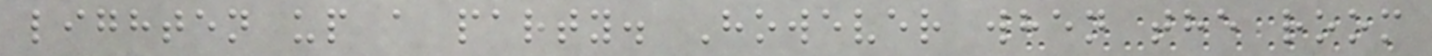lighten up a party. However when the room
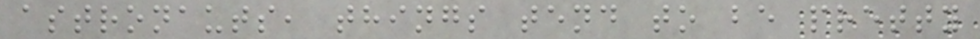astronauts, things tend to be pretty
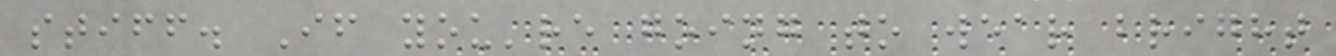stiff. If you're going to wear bright
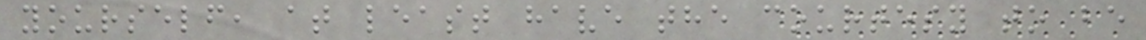yourself, at least have the courtesy to be
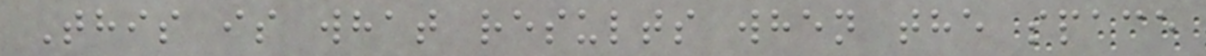This is what results when the space
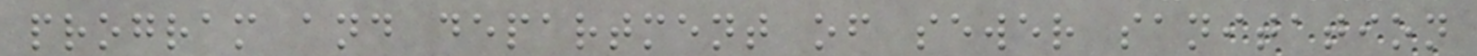program and department of sewer sanitation
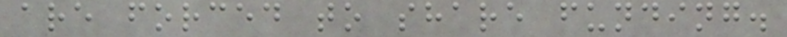are forced to share funding.
